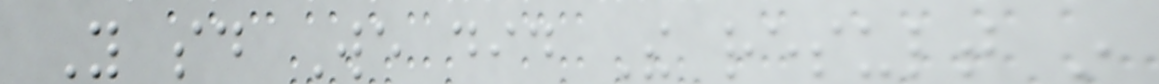You said We did The result in
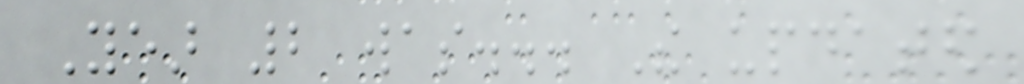Year 2 was... The updated
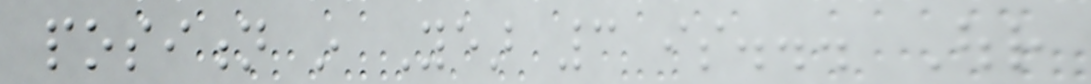position in Year 3 is... Our
